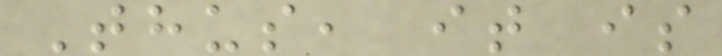Thus, it is
